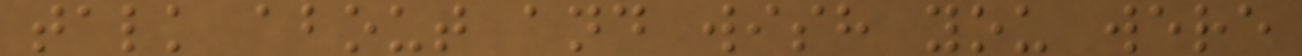talk about and wish you were
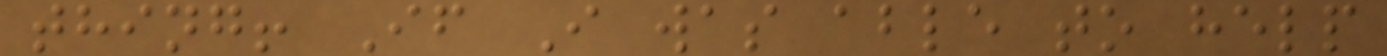thing! If I was able to help
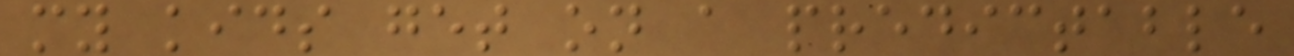my kids get on a predictable
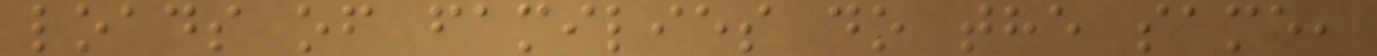loads of families do the same,
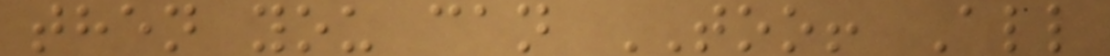then you can TOO! All
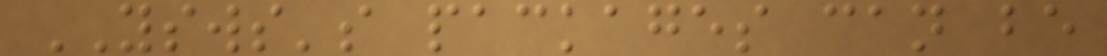YSWS's packages can be
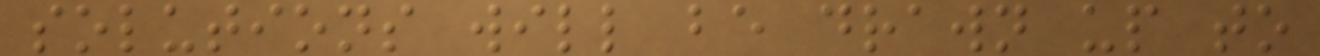solutions will be drawn up to
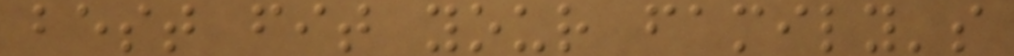best fit your family's
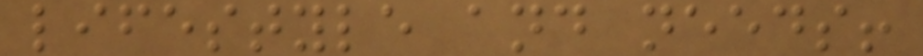lifestyle and needs!
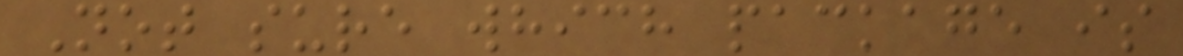Not sure which package is
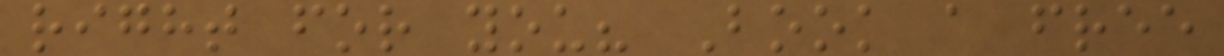right for you? Book a free
